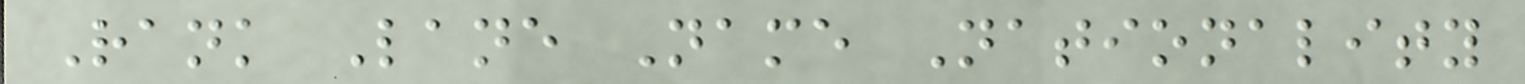Rank Lane Name Nationality
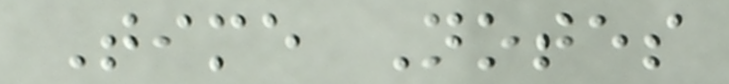Time Notes
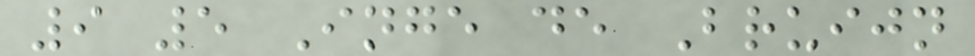9 5 Inge de Bruijn
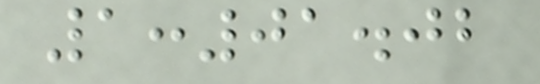1:01.02
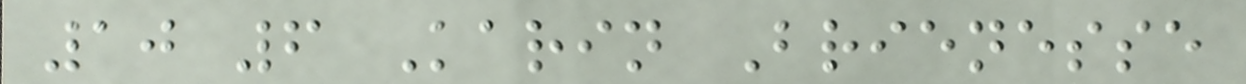10 6 Karin Brienesse
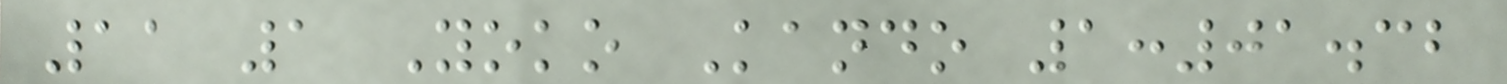11 1 Yoko Kando 1:01.32
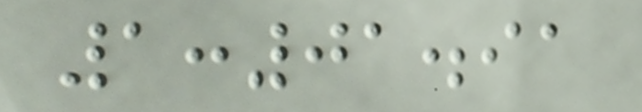1:01.91
